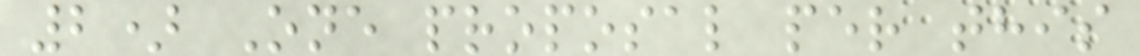2) One proposal per this
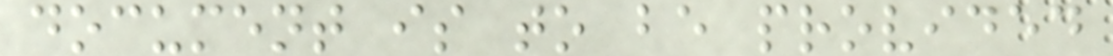document is to be provided
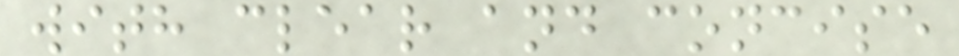with clear and concise
